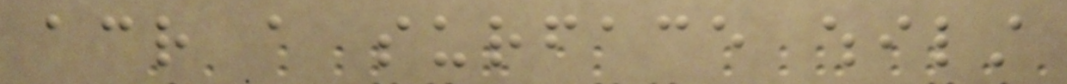across a surface whilst
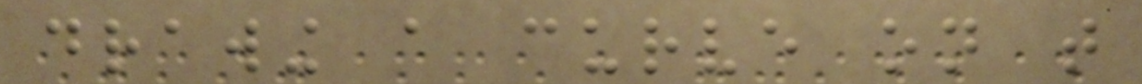drawing a curve on that
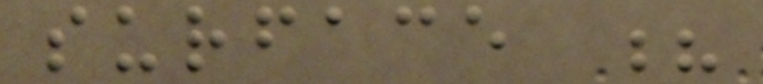surface ?
